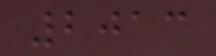2013
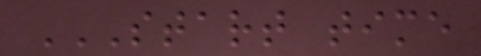START TIME
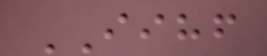IIHF
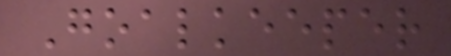Goalkeeper
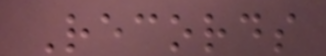Records
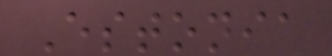Estonia
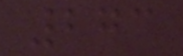273
